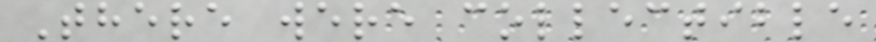There were collectible
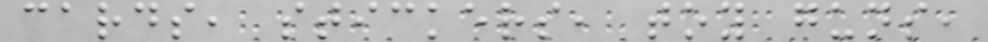cards, stickers, toy guns,
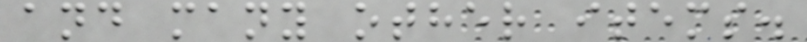and many other items.
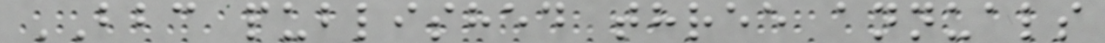BBC published three annuals
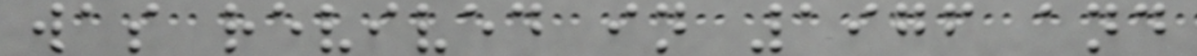was revived in 1976 and
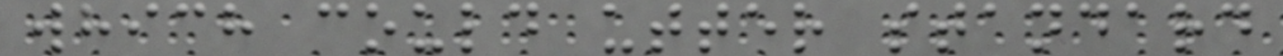which could utter standard
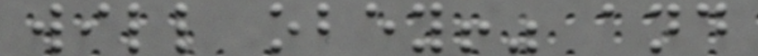will obey!" and
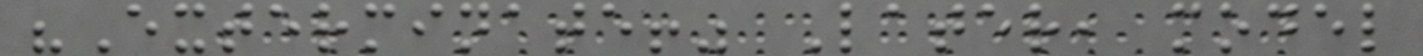"Exterminate!" Later, model
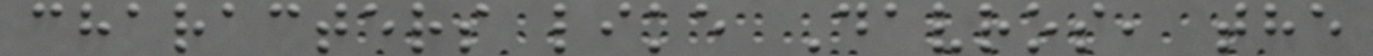characters like Davros, the
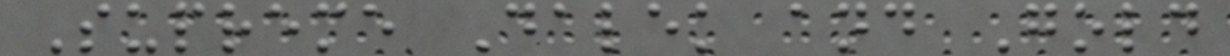Supreme Dalek and Gold
